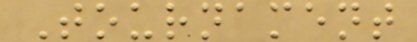Tournament
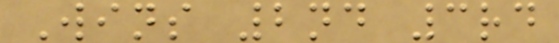Wins 2nd 3rd
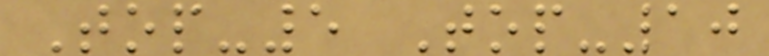Top-5 Top-10
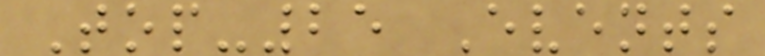Top-25 Events
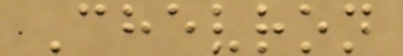Chevron
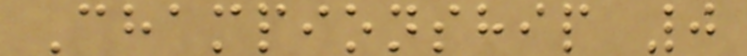Championship 0
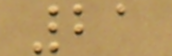21
